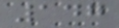147
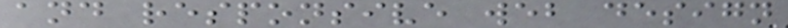and responsive web design
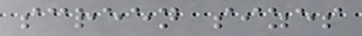screen sizes
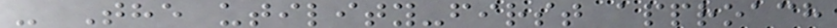- The utility-first approach
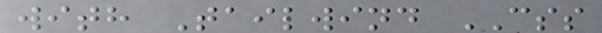with Tailwind CSS
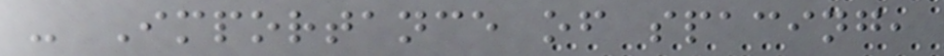- Importance of spacing,
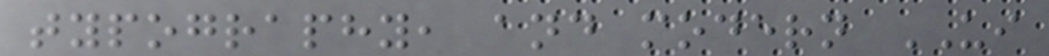typography, and modern UI
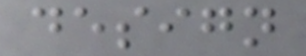design
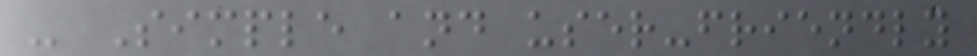- Simple and user-friendly
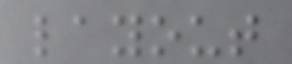layout
